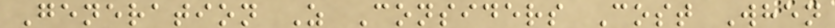Generation Z Considers Cost When
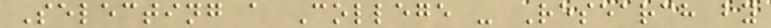Selecting a College - Research by
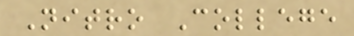Nitro College
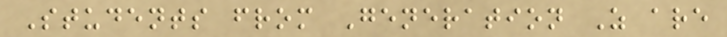Students from Generation Z are
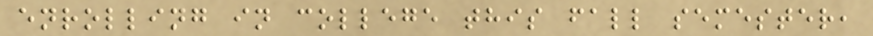enrolling in college this fall semester,
